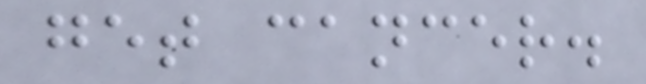get cancer.
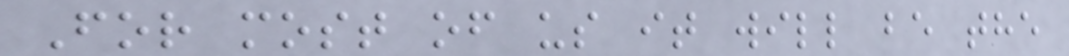For most of us it will be the
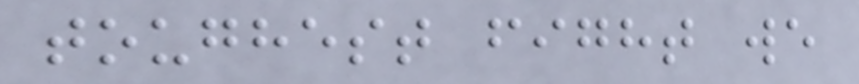toughest fight we
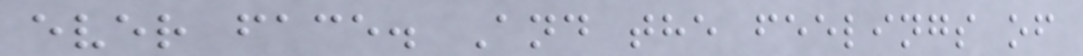ever face. And the feelings of
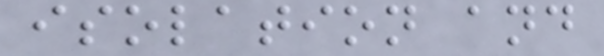isolation and
